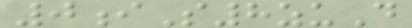0iS8zuD
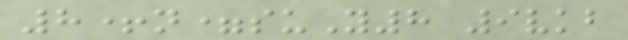8+n=suY8 9vkb
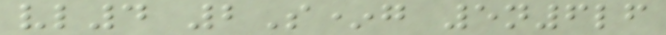vl4 2S*g 5n6lf
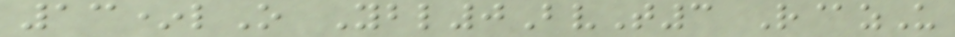13*lO Ybl0BvT3 R@zU
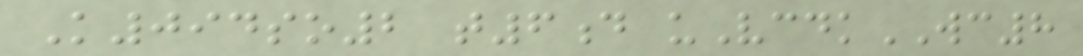K094so2 t6d uVcdkWC8
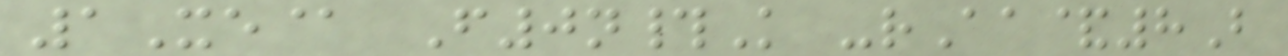1Xe@ F0n#K -rAa&8B
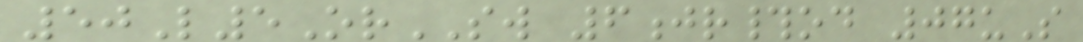50L5OrSW 6jr#od 07uS
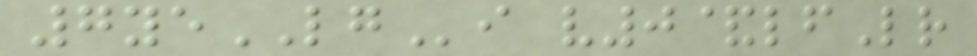7yeLGi v0&lfLr
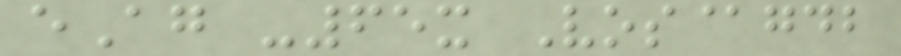eAg -65x Vos@gdb
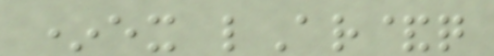*ex lAr&q
